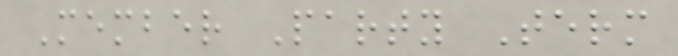Member Party Term
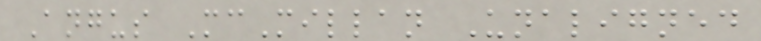Angus McMillan Unaligned
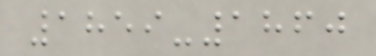1859-1860
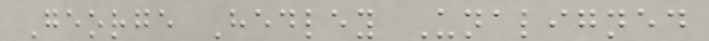George Hedley Unaligned
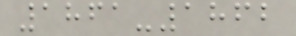1861-1862
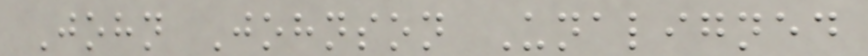John Johnson Unaligned
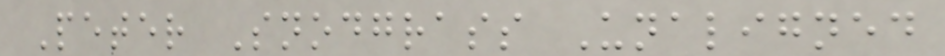Peter Snodgrass Unaligned
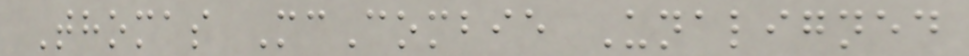Thomas McCombie Unaligned
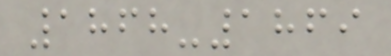1868-1869
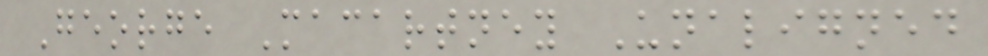George Macartney Unaligned
